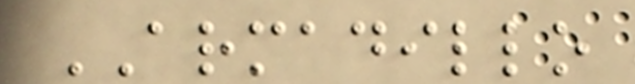ARMADILLO
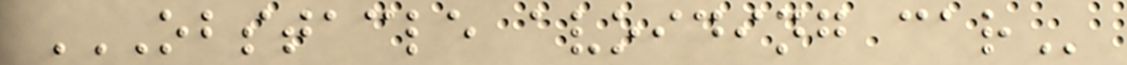OBSTACLE AVOIDING CAR
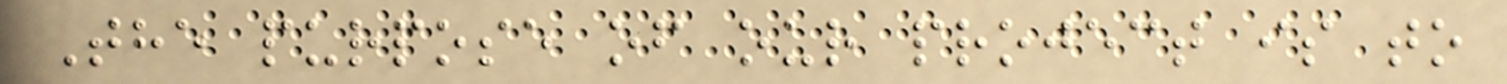The purpose of our project is to
